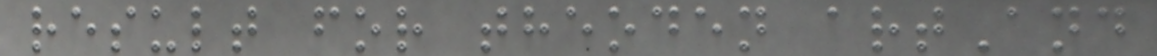result for theoden artAnd
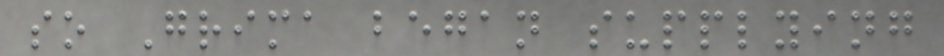so Grima began supplying
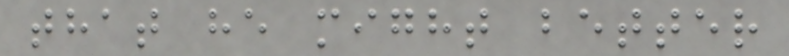that he might better
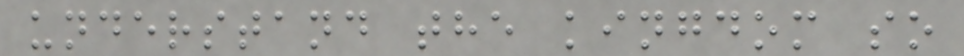understand the kingdom so
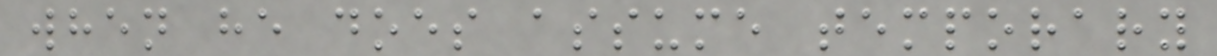when he does assume temporary
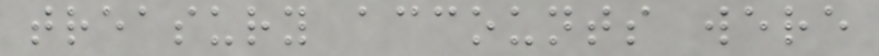treasury accounts were
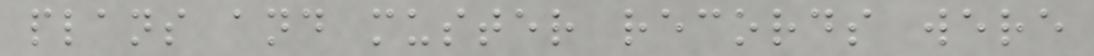plans and muster records were
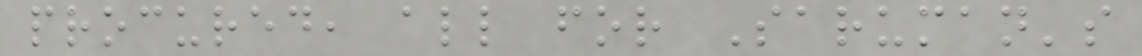procured, all for Saruman's
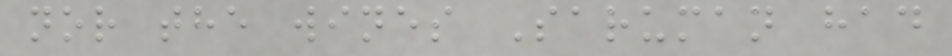nor the wines Saruman had
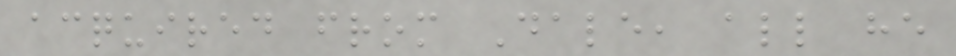acquired from Dale, all he
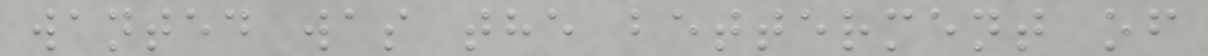wanted was the betterment of
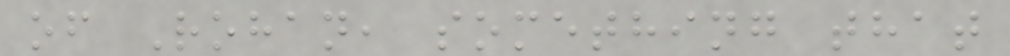of Rohan, something that
